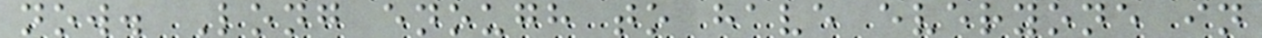now. Long enough to have everyone in
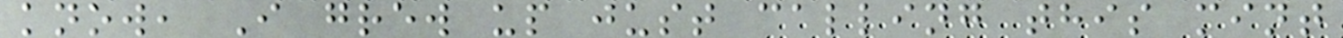know, I grew up just calling this mint
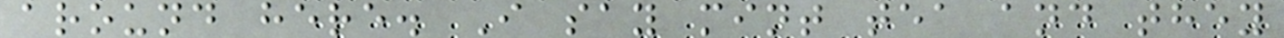around here. I say mint tea and they
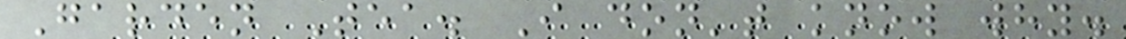Garden Tea. I don't know why.
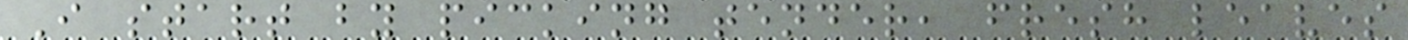I start by picking tender, fresh leaves
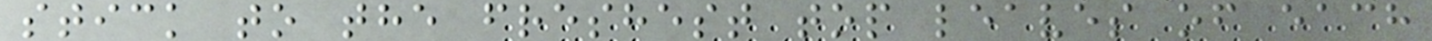stick to the freshest top leaves of each
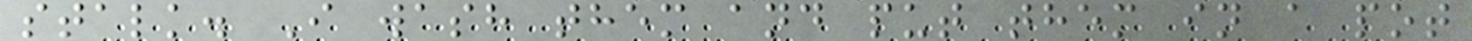stalk. I wash them and put them in a pot
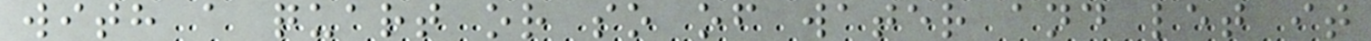with a quart or so of water and let it
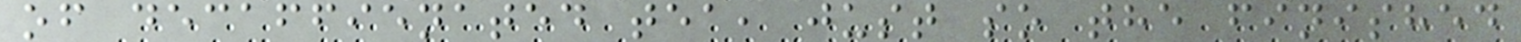of decaffienated tea, just so the finished
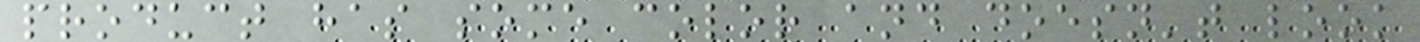product has some color and doesn't look
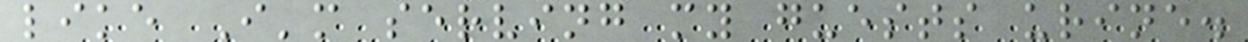like I'm serving my guests urine.
